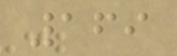169
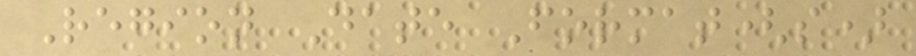Region Date Format(s)
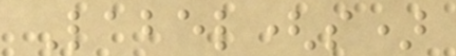Label(s)
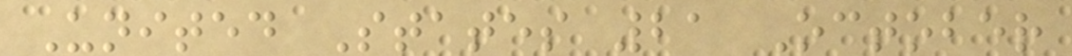United States 21 October
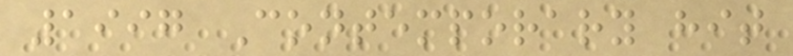1997 Contemporary hit
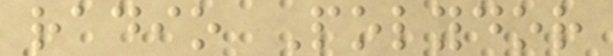radio Polydor
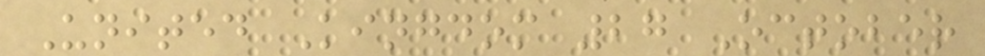United Kingdom 27 October
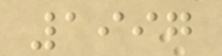1997
